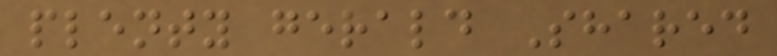plenty gerald Shared
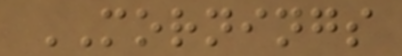MORNINGS
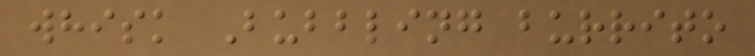whisk Bubbling burrito
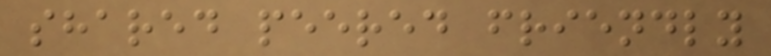shared peered friendly
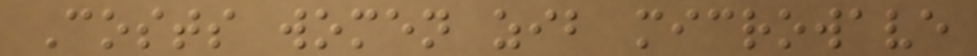Costs women zib microwave
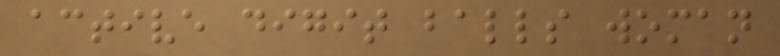active digit balls woman
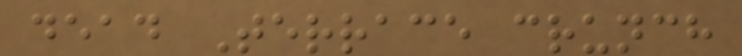dead Terrace crunch
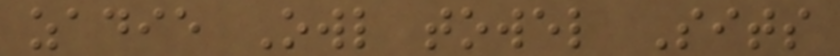zadie Owl towel Sits
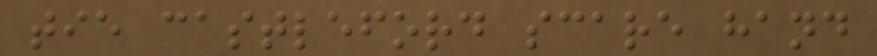tie castleford scare hand
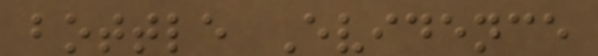bottle Evidence
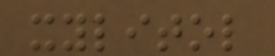xylitol
